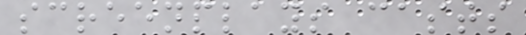screenplays casts
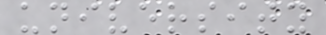university
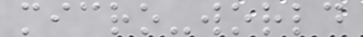micro-world
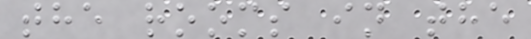the rooms in the
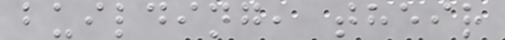building, their
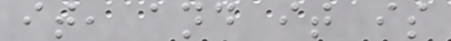it, and it is
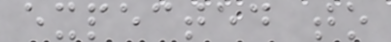expected to
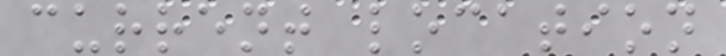current location
